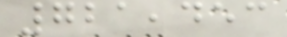721,453
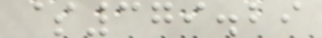$379.29
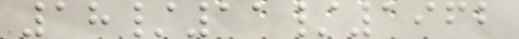18/11/1962
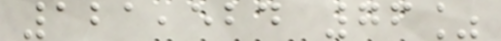121,524 76%
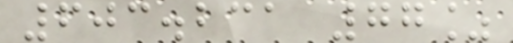603.231 77%
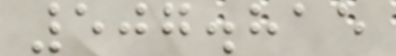507.815
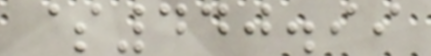$440.99
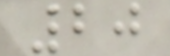20
